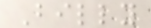Billy
